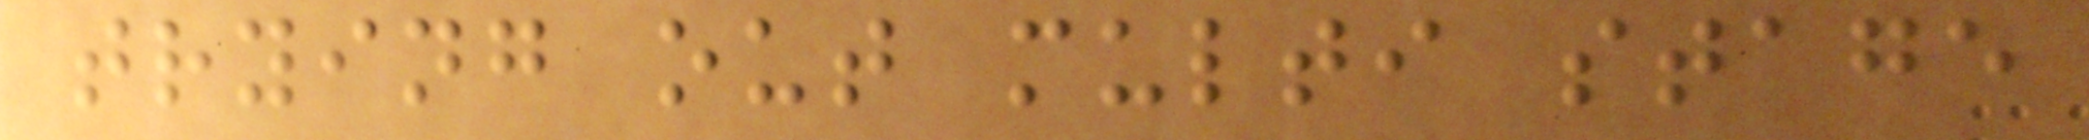trying out multi stage
